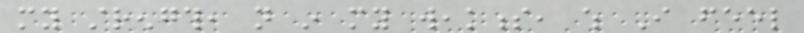my strength, not in my weakness, which I feel
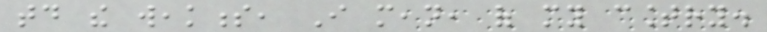today the weakness, I mean, of my country.
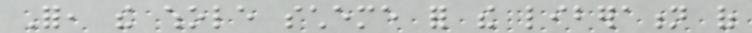For, the whole scheme for the liberation of
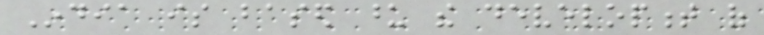India is based upon the development of
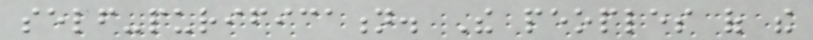self-purification. The peoples of the
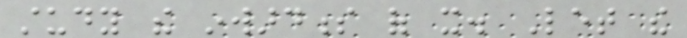study the inwardness of it. Let the
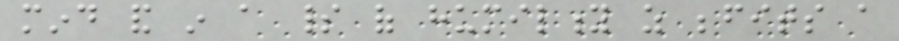mind and in a spirit of humility as befits a
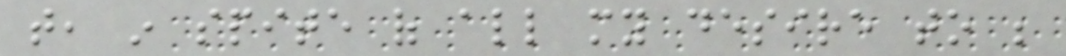that, in spite of all my desire to be
